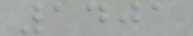1401
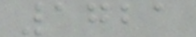1721
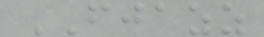FJAZZ
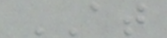AT
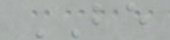BE
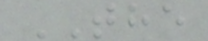THE
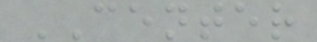CENTER
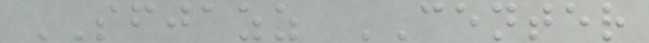SFJAZZ CENTER
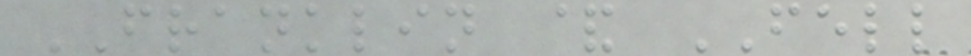FRANKLIN & FELL
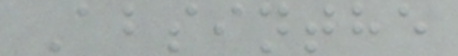Absinthe
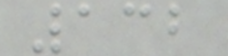132
